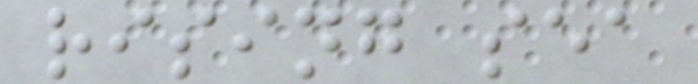rising sea
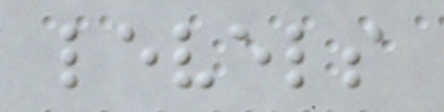levels
